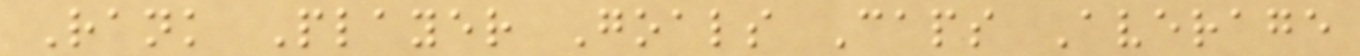Rank Player Goals Caps Average
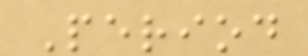Period
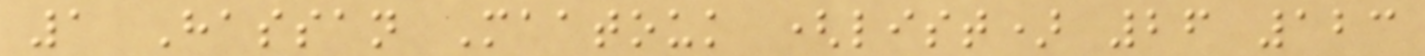1 Hassan Maatouk (list) 26 123
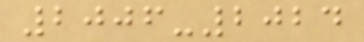2006-2024
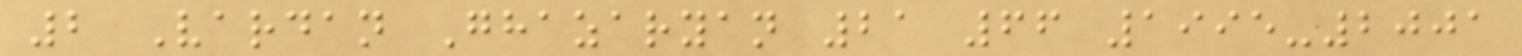2 Vardan Ghazaryan 21 66 1995-2001
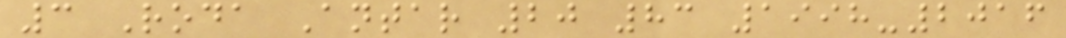3 Roda Antar 20 83 1998-2016
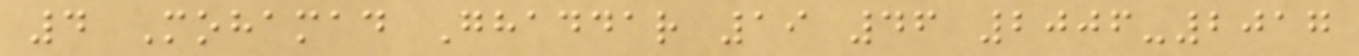4 Mohamad Ghaddar 19 46 2006-2017
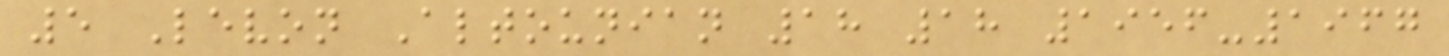5 Levon Altounian 18 18 1956-1967
